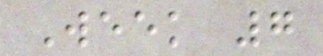Week 7
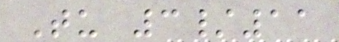Tu 3/11
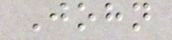John
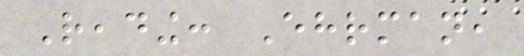Reading: Ehrman,
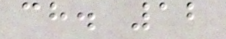ch. 12
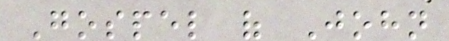Gospel of John
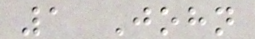1 John
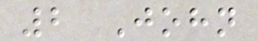2 John
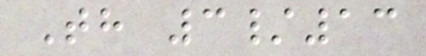Th 3/13
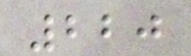220
